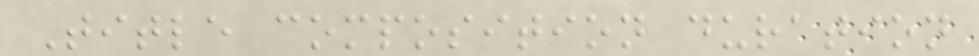Title composition duration
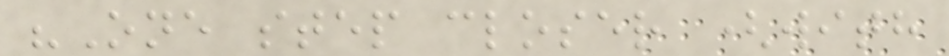"One step closer (with
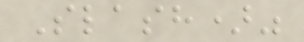Slash)"
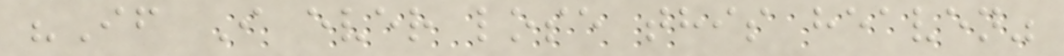"If I ever lose this heaven"
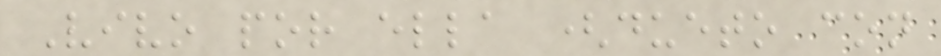Vivo por ella (dueto con
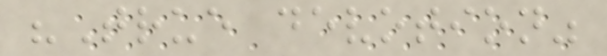"True devotion"
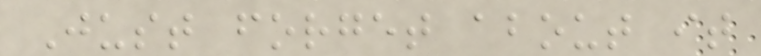Just forget about it
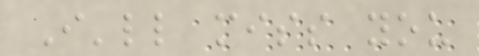I'll miss you
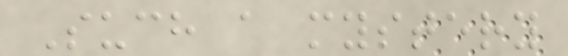Such a mystery
